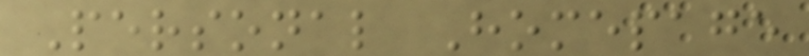Personal Homepage
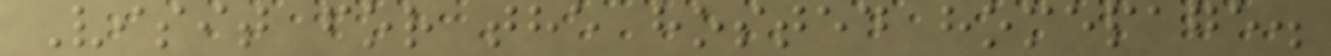Visit for the hosted homepage.
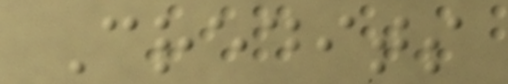Credits
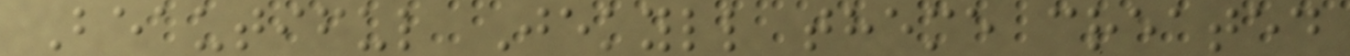Beautiful Jekyll theme created
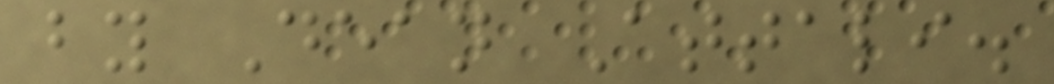by Dean Attali.
